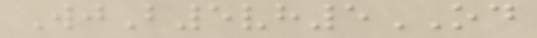WjB5vh5OD
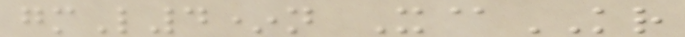gmL4*n X@KR
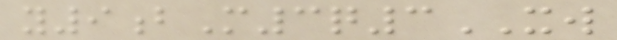y9bM3q3XW
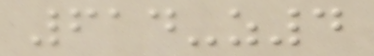614-z4
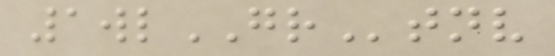1wlGRtnv
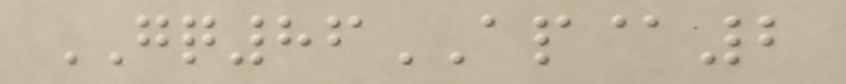GQ86AP@2
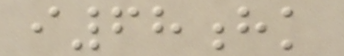i68hk
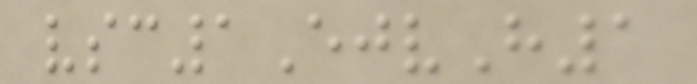vsc1EjvH1
